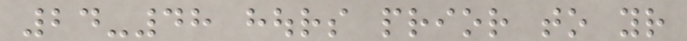24-48 hours prior to your
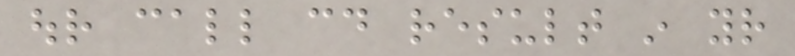our call could result in your
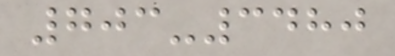703-3480
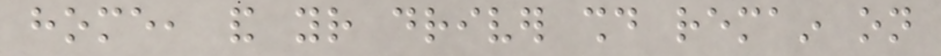home, and your driver should remain on
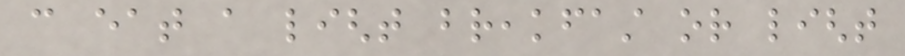can eat a light breakfast or light
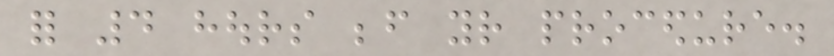for 4 hours before your procedure.
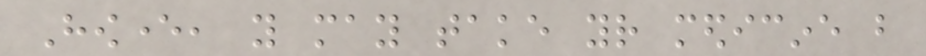However, you may take your medicine but
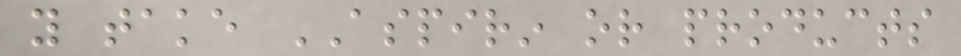you take ASPIRIN or products
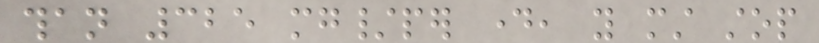than 325 mg/per day, you must stop
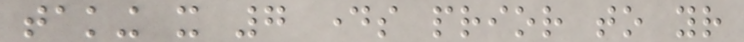taking it 7 days prior to your
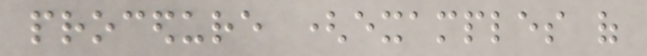procedure (examples of
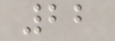22
